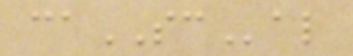caSCal
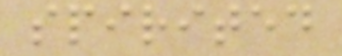spirited
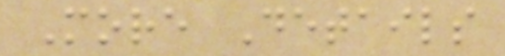More Details
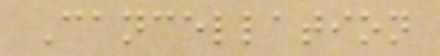Cancellation
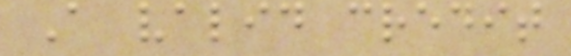A valid credit
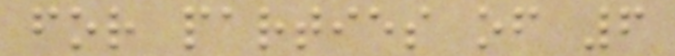for parties of 6
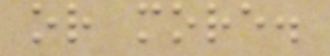or more.
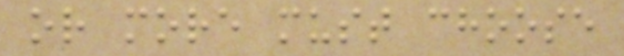or more must choose
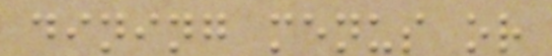dining menus or
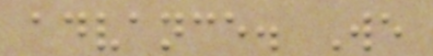advance. We
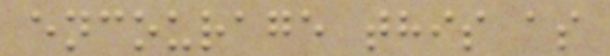encourage this as
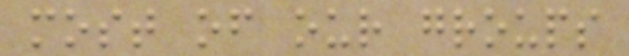most of our groups
